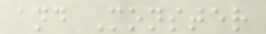and Monster
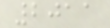2011
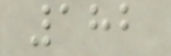182
